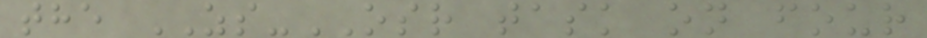the ZS-OSR task on four
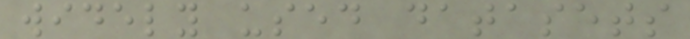widely used datasets
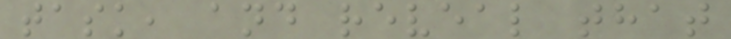task, and reveal that
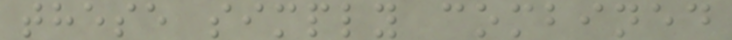these simply combined
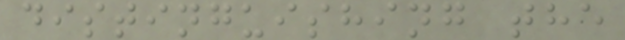distinguishing the
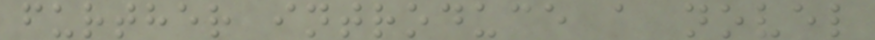further introduce a novel
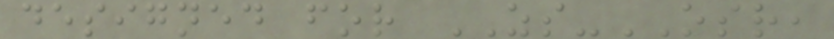designed for ZS-OSR,
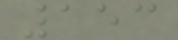153
